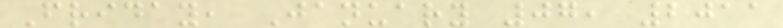Friday, January 07, 2011
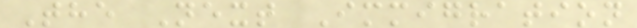The Next Immigration
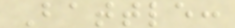Battle:
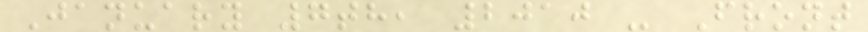January 7th, 2010 - Front
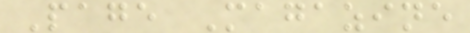Page Magazine
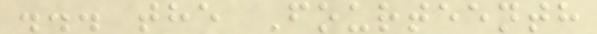... the Fourteenth
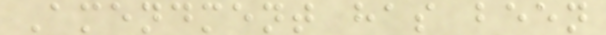Amendment has been
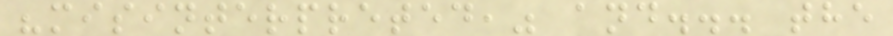"misinterpreted," and... the
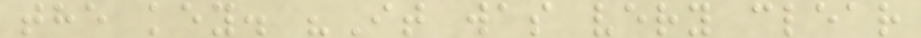the key. "It was very clear
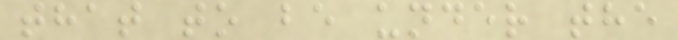that to be under the
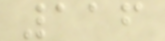116
